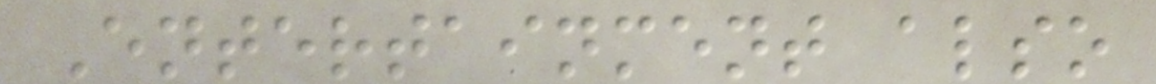Entertainment also
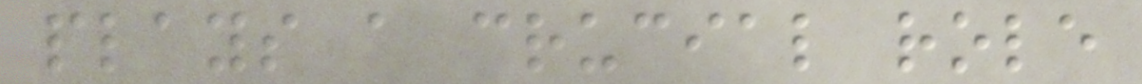plays a crucial role
